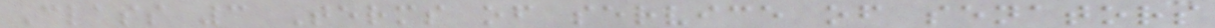Class 3 Terms of service of senators
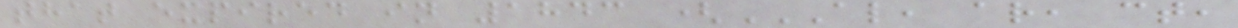that expired in 1843 (AL, AR, CT,
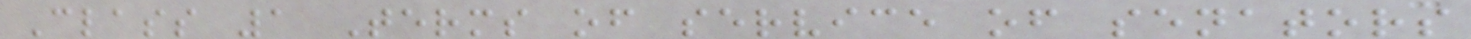Class 1 Terms of service of senators
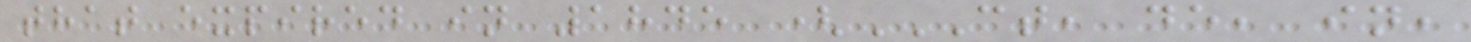that expired in 1845 (CT, DE, IN,
